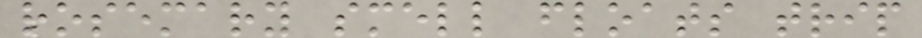rosemary smell floats trip
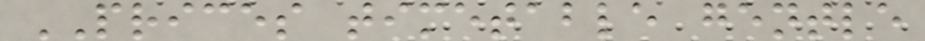PRICES timetable gentle
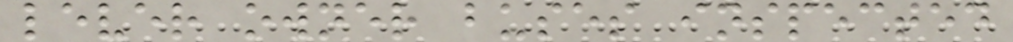lever owner buses inspected
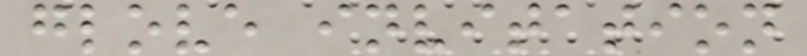glove invitation
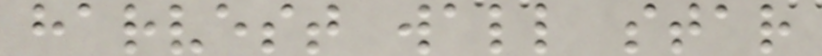harvest wall star
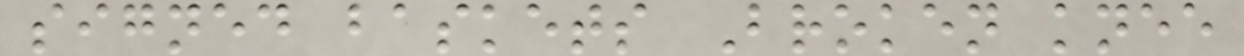signed baskets Broken knee
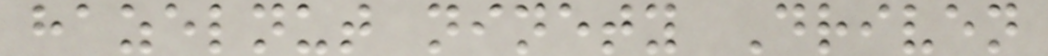hazelnut ninety Driven
